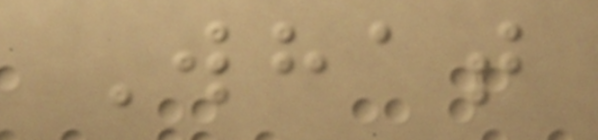What
